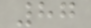87
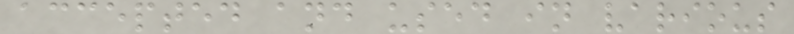accepted and used in various
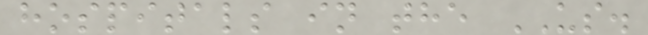hospitals in the US.
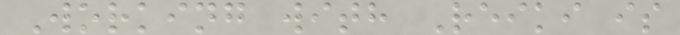Working with Reiki is
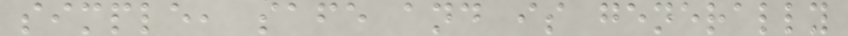simple, safe and is generally
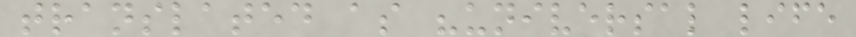translated as "universal life
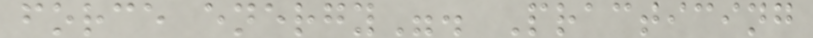force energy". Practicing
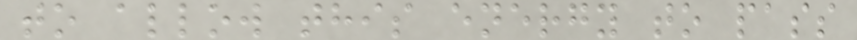to allow this energy to pass
